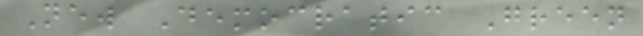New Democratic Green
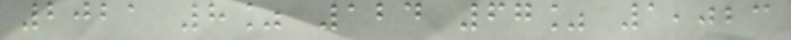2021 8% 124 67% 1,023
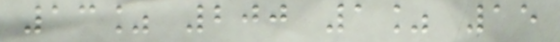13% 200 1% 15
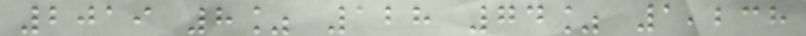2019 8% 128 74% 1,238
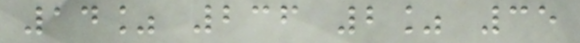14% 236 2% 35
